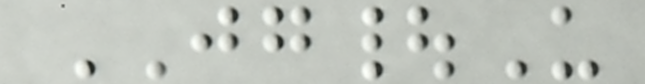JG|U
